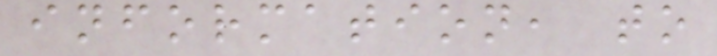information, to
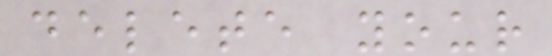delete your
